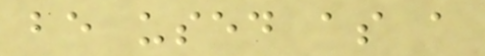be used as a
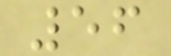56
